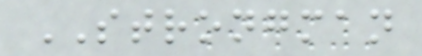STRONGMAN
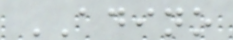ADINO
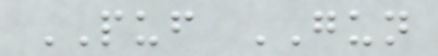PUF GUN
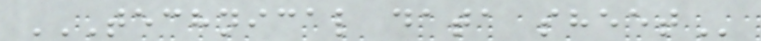TECHNICAL DATA SHEET
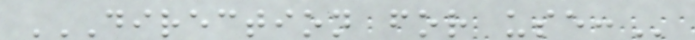DIRECTION FOR USE:
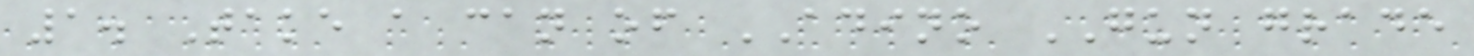1. Take a can of ADINO GUN grade
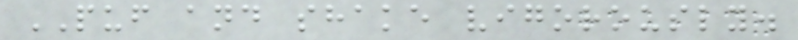PUF and shake vigorously.
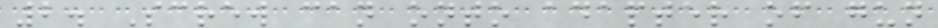2. Screw can onto adapter of gun
